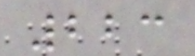223
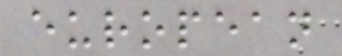european
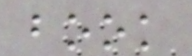book
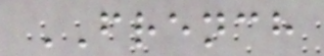FRENCH
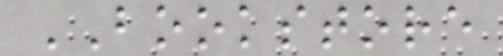BOOKSTORE
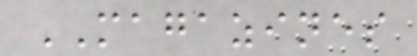MAGAZINES
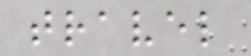travel
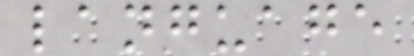language
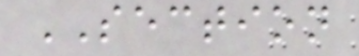SECTION
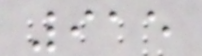915
